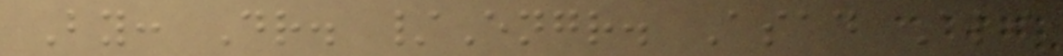By: Dr. /Engr. Asad Ali
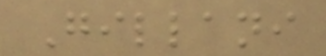Gillani
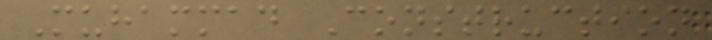Muhammad Construction
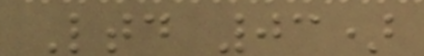Ltd 03)
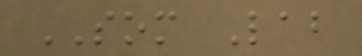SOM Lab
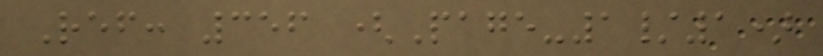Ref: 356 (Page-1/1)
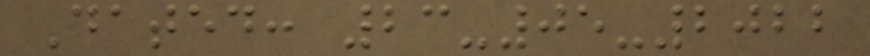Dated: 23-05-2022
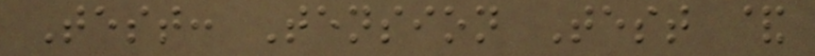Test: Tension Test &
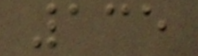135
